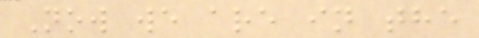Now we are in the
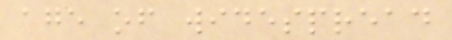age of widespread
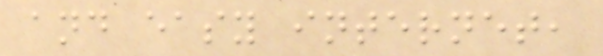and easy internet,
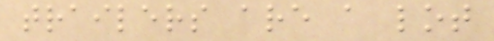trailers are a lot
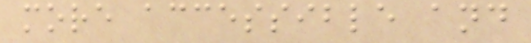more accessible and
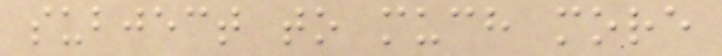subject to much more
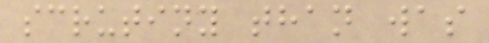scrutiny than was
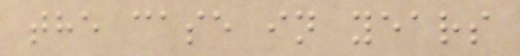the case in years
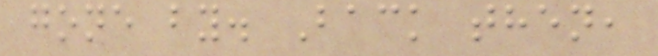gone by. Back then,
